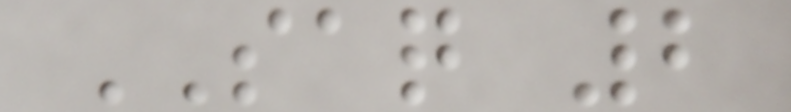SAQ 2
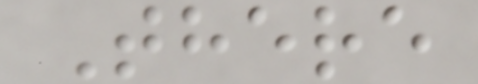There
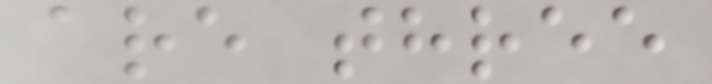are three
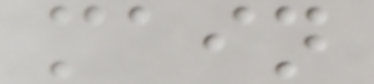main
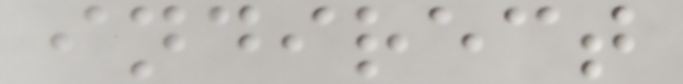indirect
